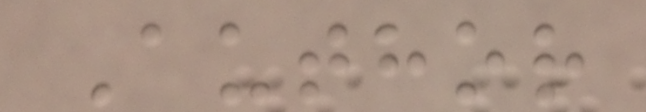Author
